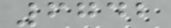6742
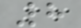8
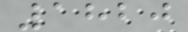1820
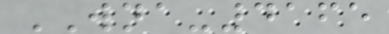WNA-4165
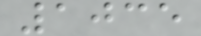1035
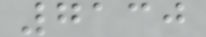7130
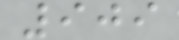909
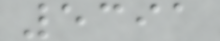5391
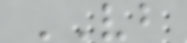VB
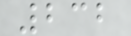232
